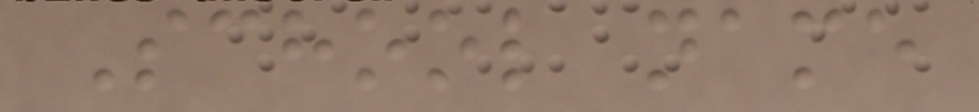School name
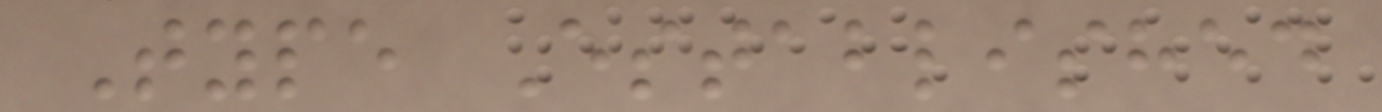Type Established
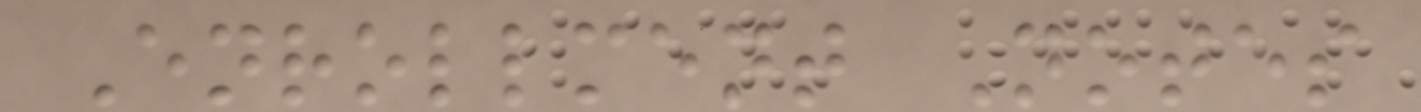Enrollment Notes
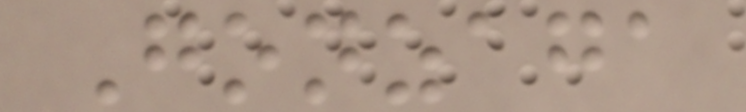Gonzaga
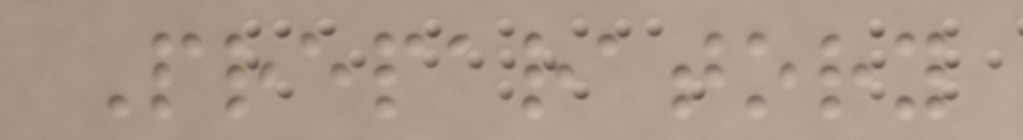Preparatory
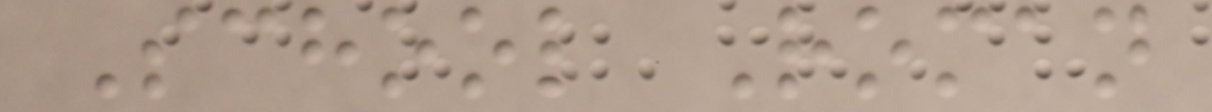School Roman
